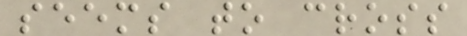seems to cross
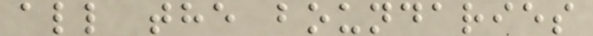all the boundaries
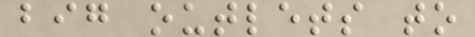big outlets to
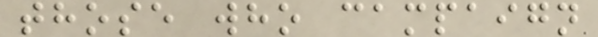those who campaign
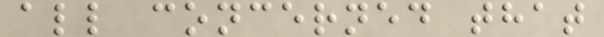all concerned that
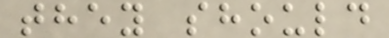they should
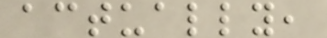actually,
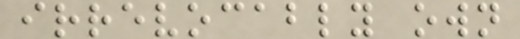irrevocably own
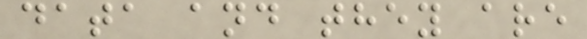data and they are
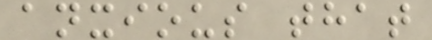anxious that
